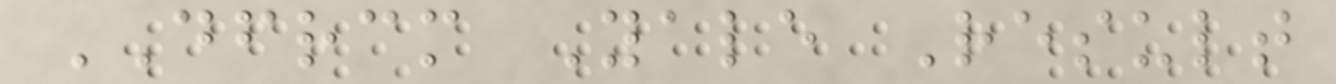DFRCM Yale Result
